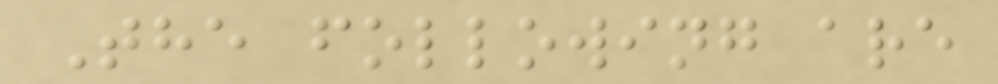The following are
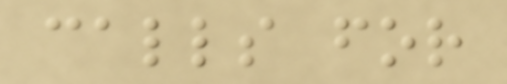calls for
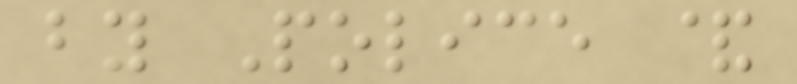by Police &
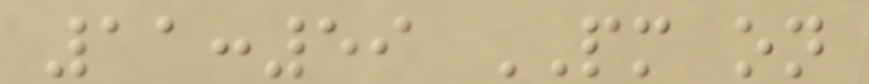11:59 PM on
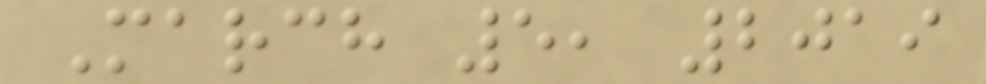March 5, 2019
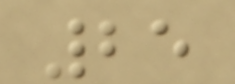25
